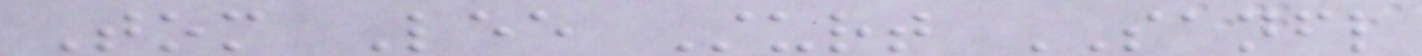Tom Lee Sturt SANFL
